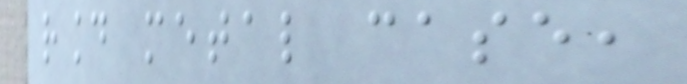round metal case,
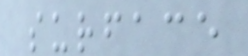surface
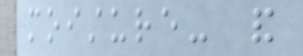moisture- and
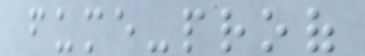fume-proof
